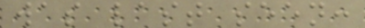was last seen:
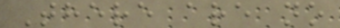There are no
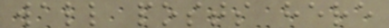wall posts here
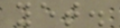yet.
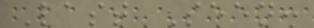Last Seen:
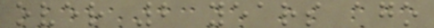over 2 years ago
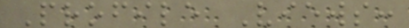Profile Views:
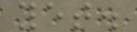yet.
